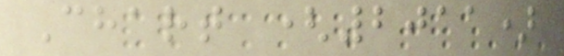Chart (2011)
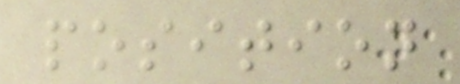position
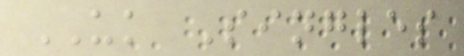UK Singles
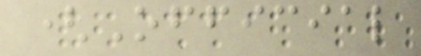(Official
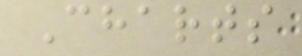Charts
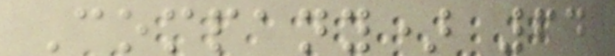Company) 64
